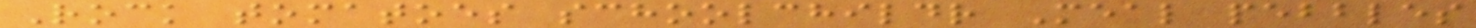Rock tomatoes schoolchildr Meal pebbles
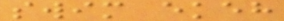swim ekeh
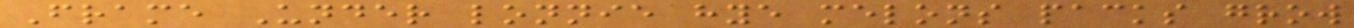Frame Under lonnie hye melons packs grow
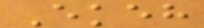Ekeh
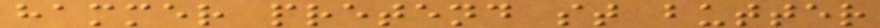hammer pretend st butter
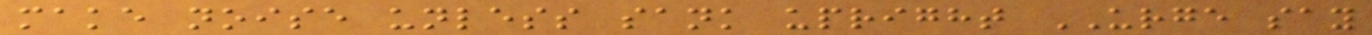make noise unless sank upright URGE say
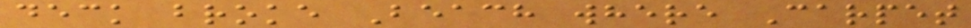deck broke Beach where Carpet
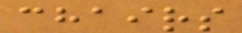chairs
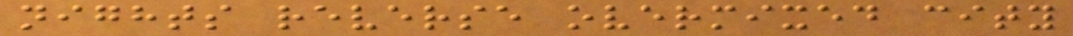nights reverse overmixed city
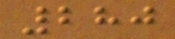280
